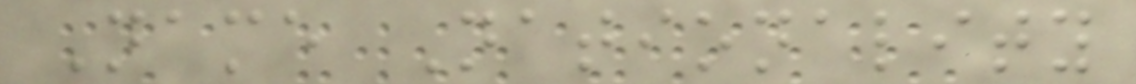Name Nationality
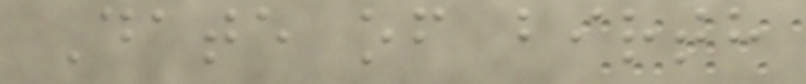Date of birth
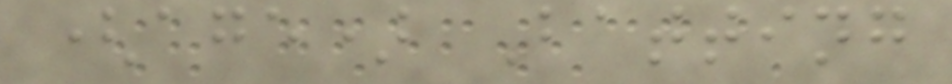(age) Batting
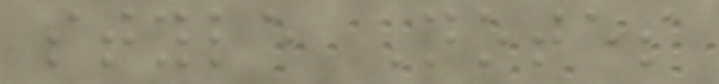style Notes
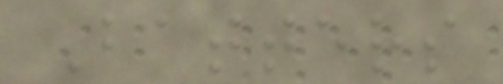Batters
